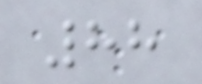88
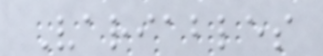Variables
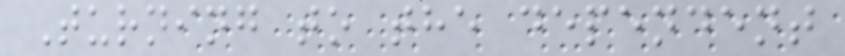Turning to the dependent
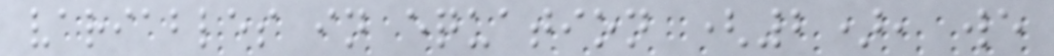variables in equation (2), we
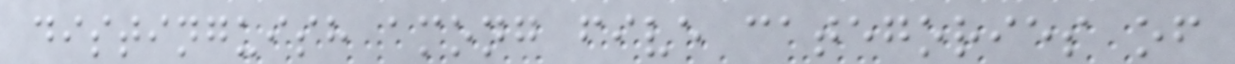distinguish among five categories of
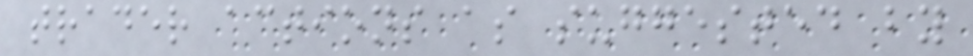trader actions as suggested by
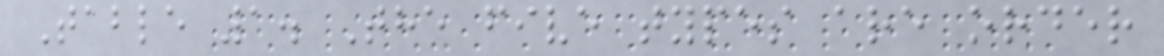Table 1. The five types are order
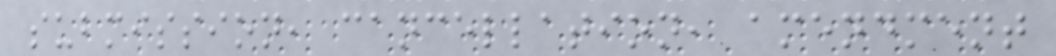submission, cancellation, amendment
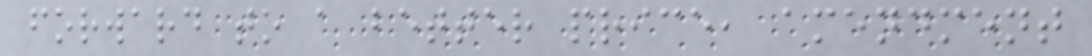forward to a better price, amendment
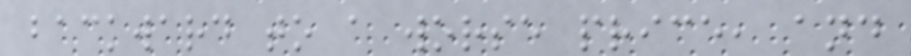backward to a worse price, and
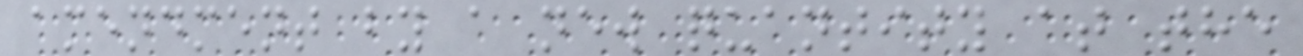amendment by a new quantity at the
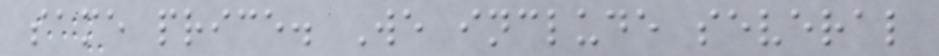same price. We include several
